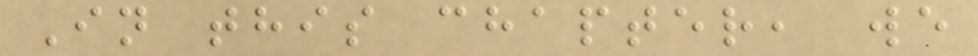In this chapter, we
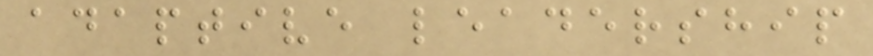adaptive leadership
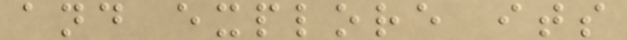and explore its
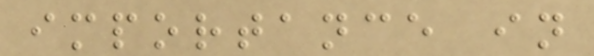importance in
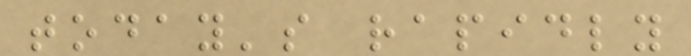today's rapidly
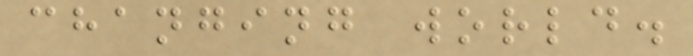changing world.
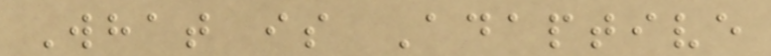What is Adaptive
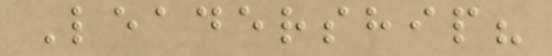Leadership?
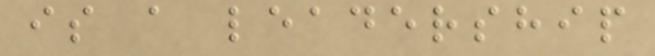is a leadership
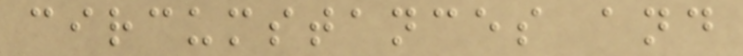circumstances and
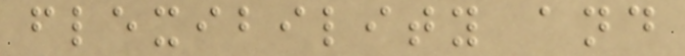flexibility and
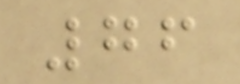76
